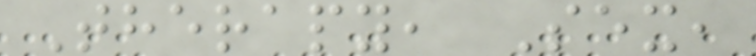Therapy, Sex,
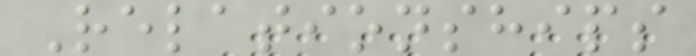Relationships
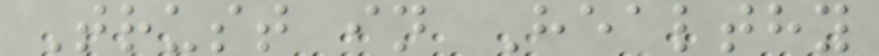Trust in Healthy
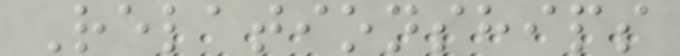Relationships
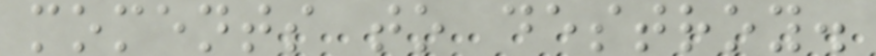moments to destroy.
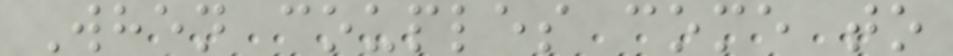When couples come to
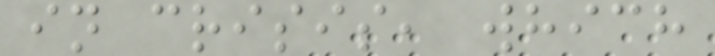in crisis, which
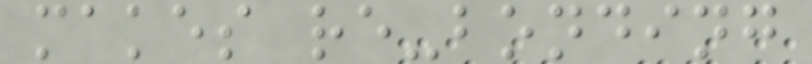makes re-bonding
